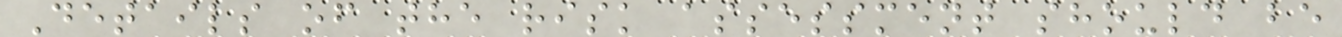Details of the risk assessment should be
